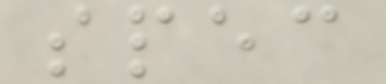spec
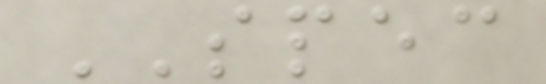SPEC
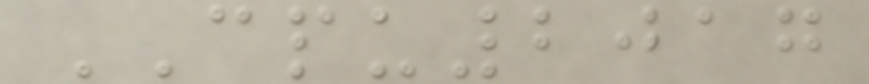CPU2017
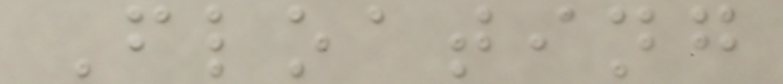Floating
